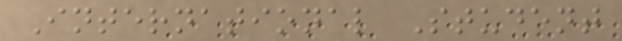International Student
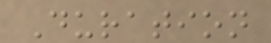Duration
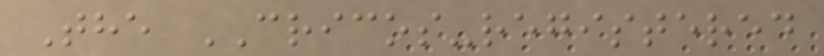The CRICOS-registered
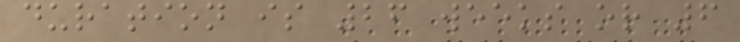duration is 26 weeks or 6
